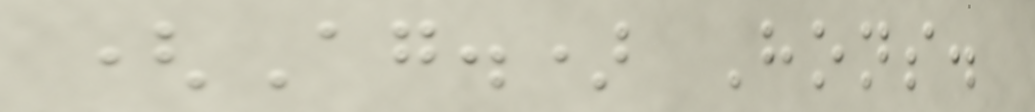(Ag.) Hons.
